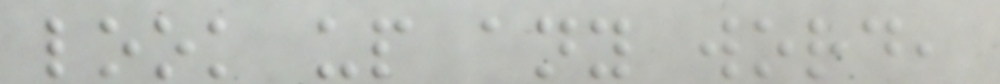look up any word,
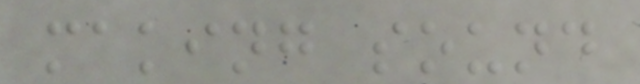making sound
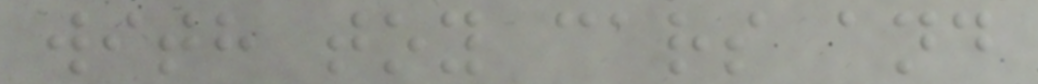with toy cars and
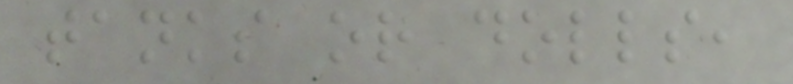tanks or dolls,
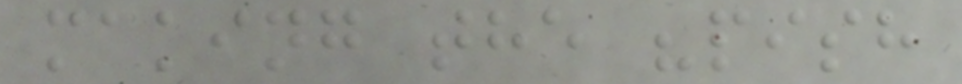making the "pish
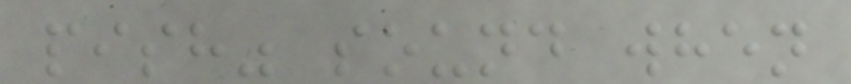pish" sound when
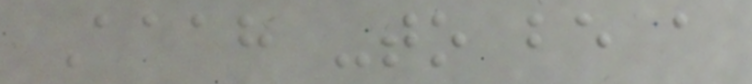Aaah -to be a
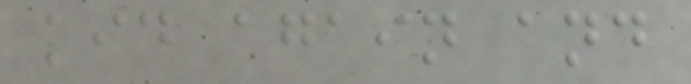kid again and
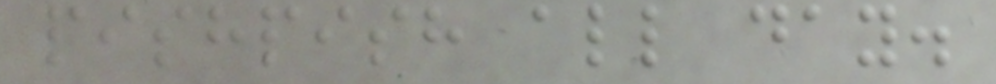pishpish all day.
